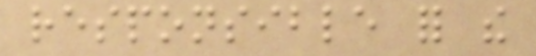responsible for the
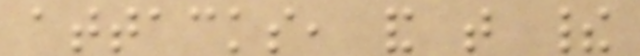attacks, and that their
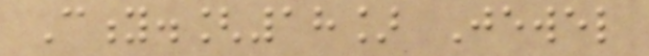City.[18] Jewel
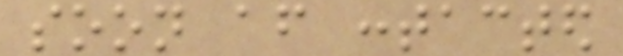soon after contacted
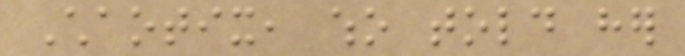Chaotix, who told her
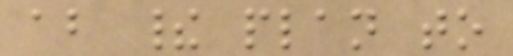about their plan to
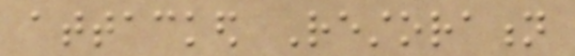attacked Restoration
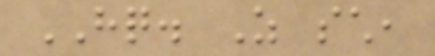HQ. As such,
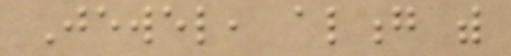Jewel, along with
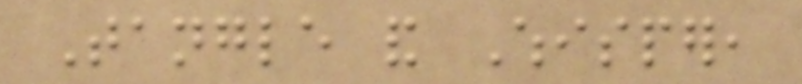Tangle and Whisper,
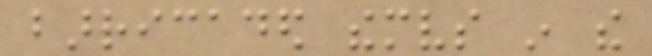barricaded themselves in the
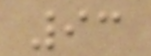93
